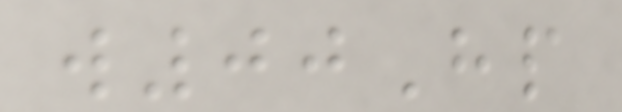w00Hp
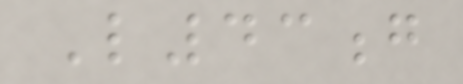L43g
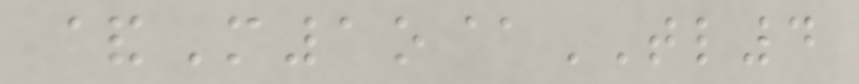&M1o@TL4
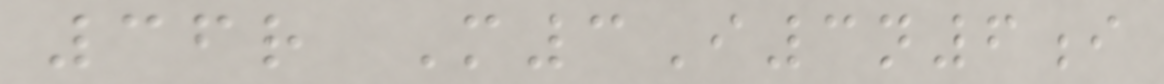36r M3I3n6i
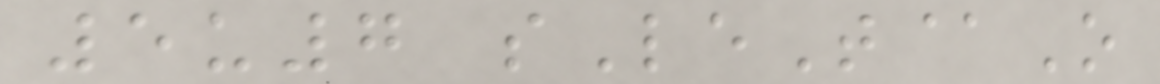5u7 sLeT@O
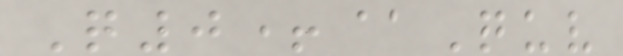Q0+@Quv
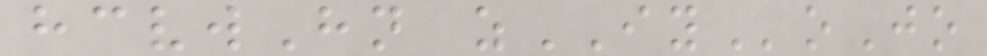hcvwHn zIYoJo
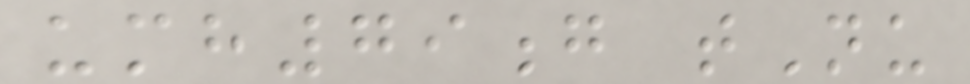umh79g tNu
